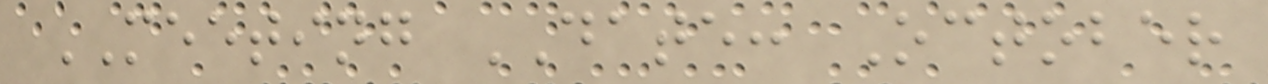MEETING DATE: October
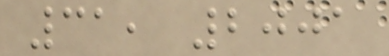31, 2001
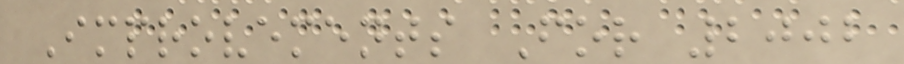Improvements For 2002
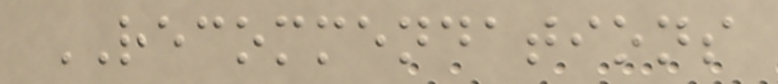RECOMMENDATIONS
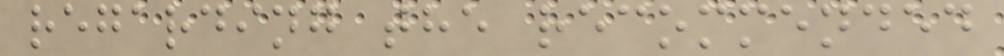regarding the recommended
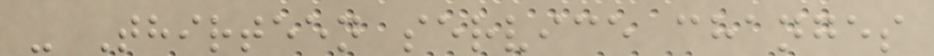- Thirteen service changes
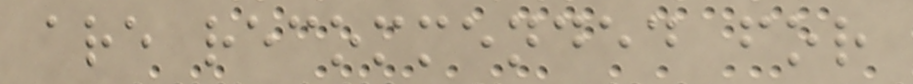are recommended for
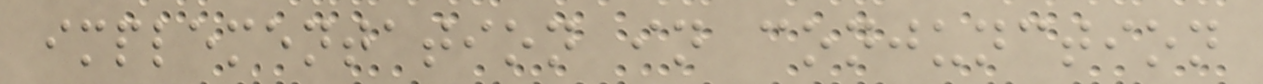implementation in conjunction
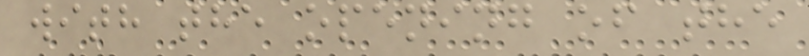with the opening of the
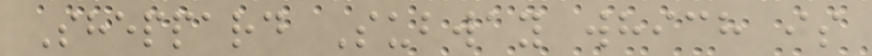Sheppard Subway which is
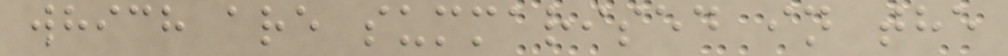which are summarised in the
